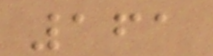161
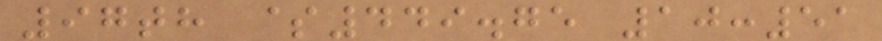97th $449.75 10:51
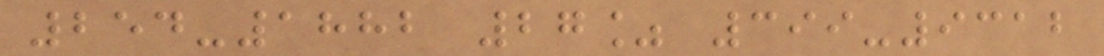254-1882 27% 399-9312
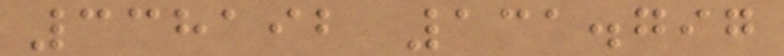338192 131.797
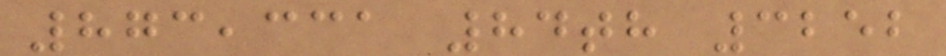873,331 84th 3252
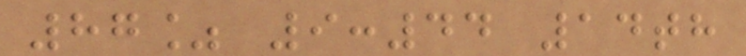87% 9:44 14th
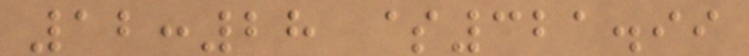12:28 $321.99
